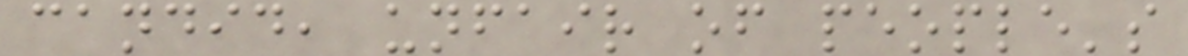candid, unfair of people's
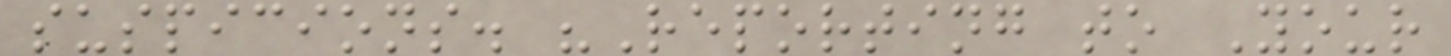suspicions. "Reporting to Your
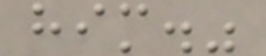him."
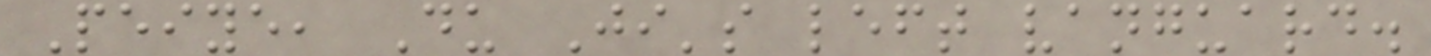Peiye, Du Ji's left vanguard.
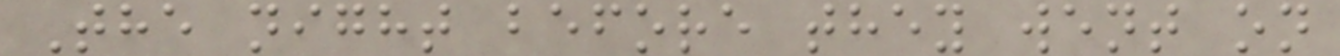The night before they went on
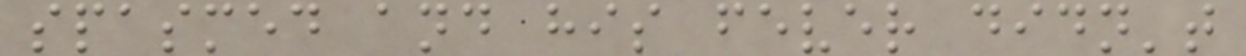spasmed and his fever didn't
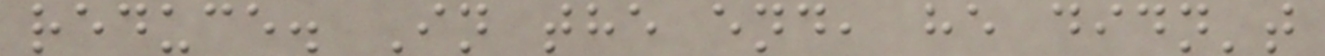reduce. In the end, he didn't
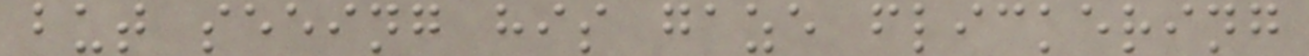but seeing his gaze flickering
